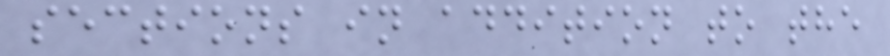sections in addition to the
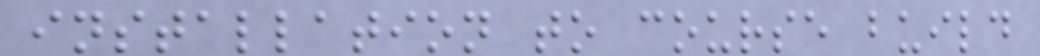installation to course build
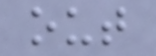out
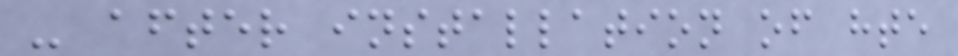- after installation of hte
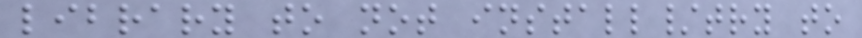library to not install/try to
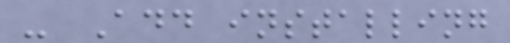- Add installing
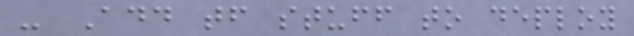- Add tf stuff to deploy
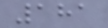181
